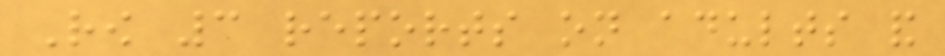Row 3 reports on adults and
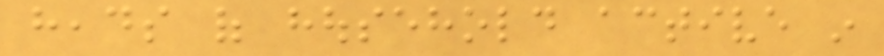heads of household active in
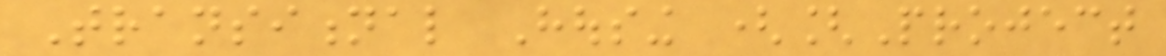Transitional Housing ([Project
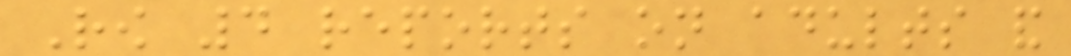Row 4 reports on adults and
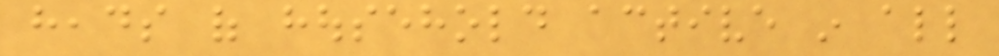heads of household active in all
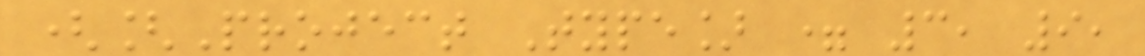([Project Type] = 3, 9,
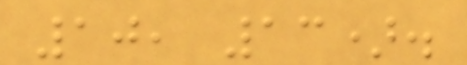10, 13).
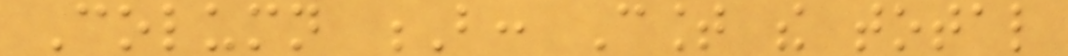Column B: Count the total
